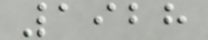1928
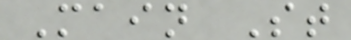Main St
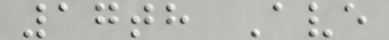17th Ave
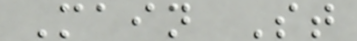Main St
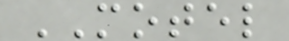MOTEL
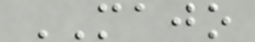MAJO
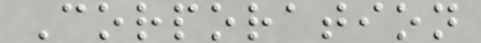Corporation
